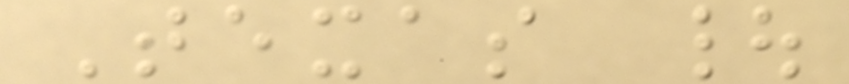Texas |
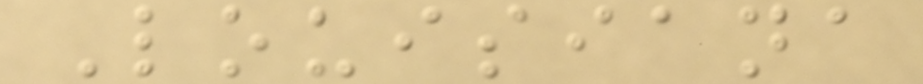Louisiana
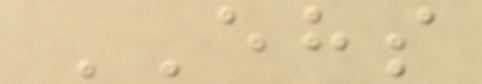EHS
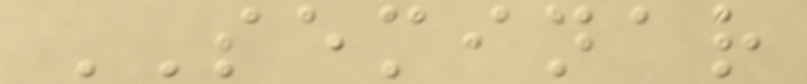SEMINAR
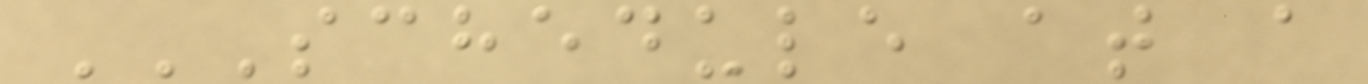SCHEDULE AT A
